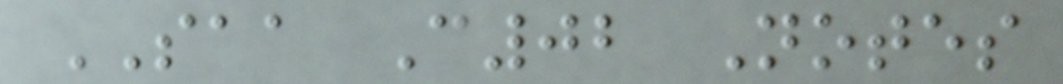SAA C02 Notes
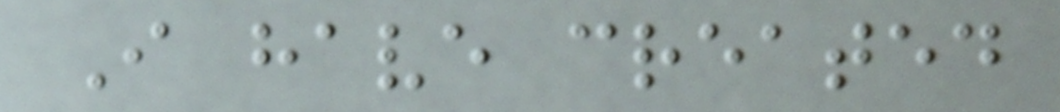I have created
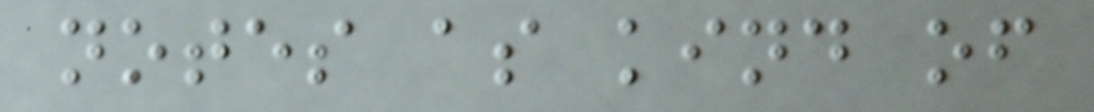notes as kind of
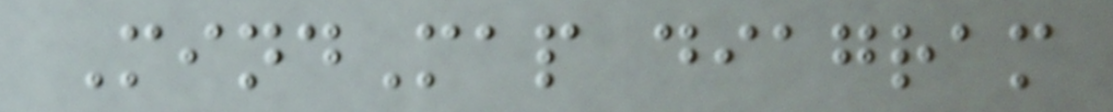MindMap diagram
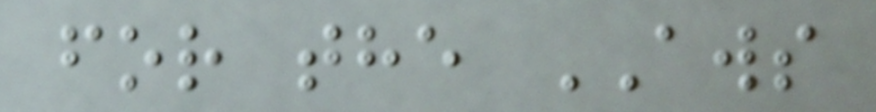for the AWS
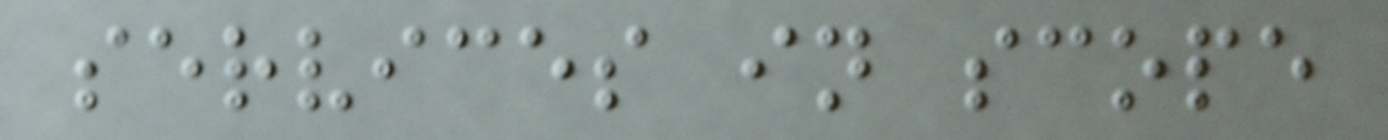services in scope
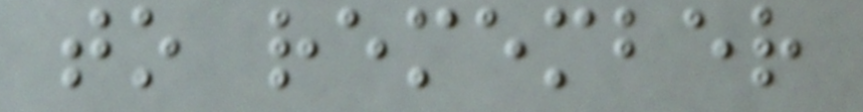to remember
